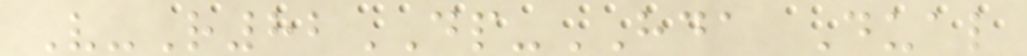V-R82DP-HDA Dual
